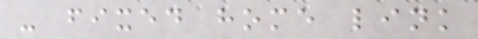- fixed home link
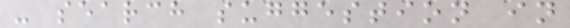- search suggestion in
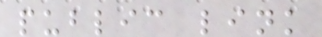public link
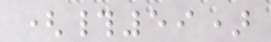(#59)
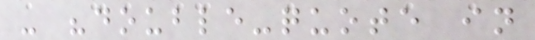- "double-quote in
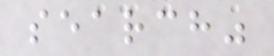search"
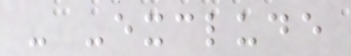- -exclude
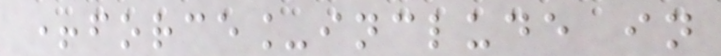+force_include in
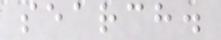search.
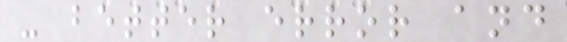- better error and
